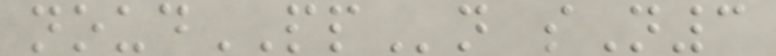noudPPn sN3
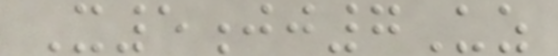X5jj7Uz
